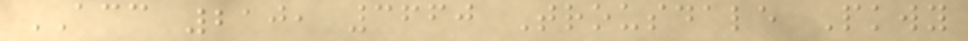ACC 210, 3660 Trousdale Pkwy
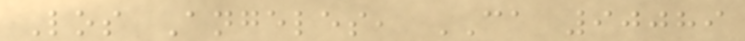Los Angeles, CA 90089
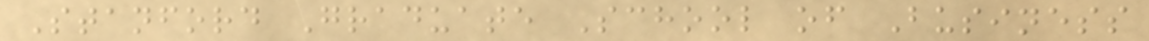Stanford Graduate School of Business
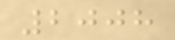2008
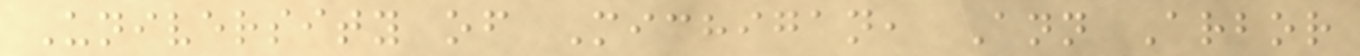University of Michigan, Ann Arbor
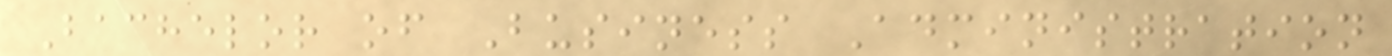Bachelor of Business Administration
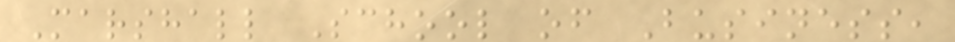Marshall School of Business,
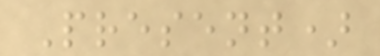Present)
